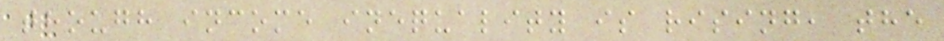though income inequality is rising, the
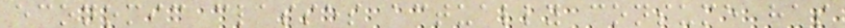economic classes actually consume has
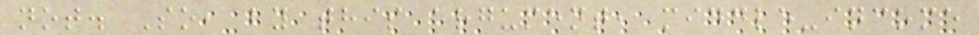not. So, by this argument, middle-income
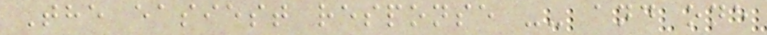The easiest response -- and one
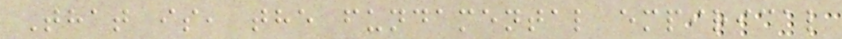That is, the fundamental empirical
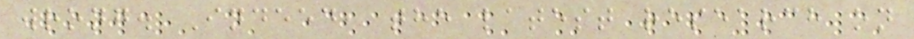wrong. Indeed, the latest research on
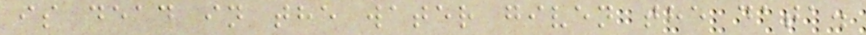is dead in the water given the data.
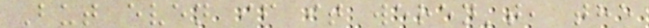But even if it weren't, the
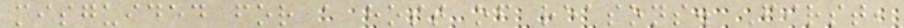misguided for a host of reasons. First,
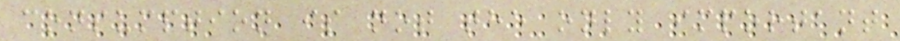consumption is not the only important
